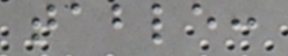table:
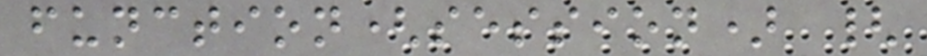function(session) {
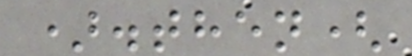).then(
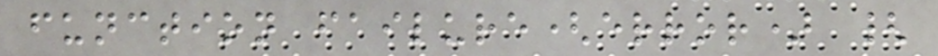function failure(error) {
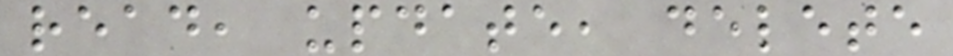read, update, delete
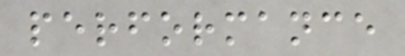performance
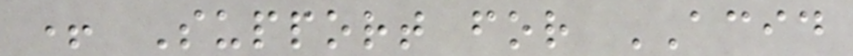+ Support for ACID
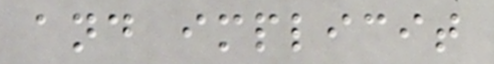and implicit
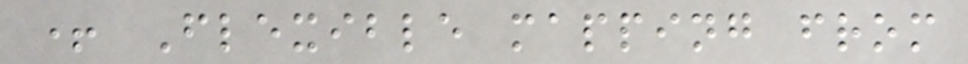+ Flexible mapping from
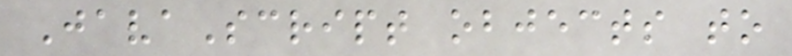JavaScript objects to
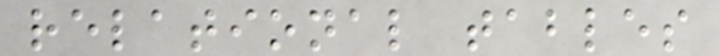relational tables
